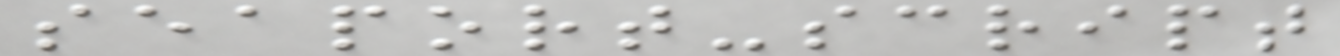seaport-script
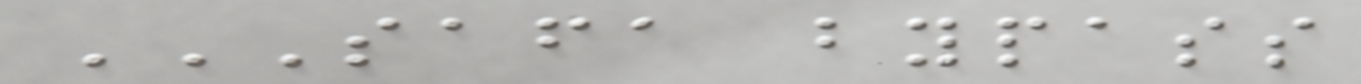SAFA BYPASS
